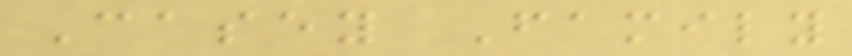Casey Family
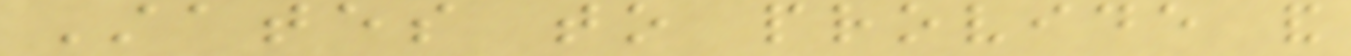States to provide and
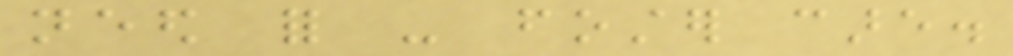need for - foster care.
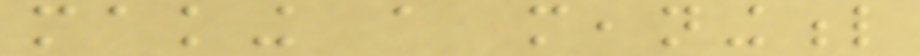making a meaningful
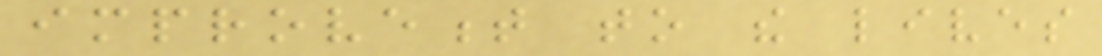improvement to the lives
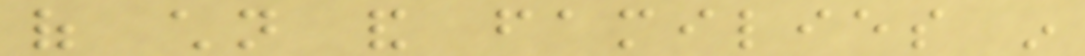of children and families in
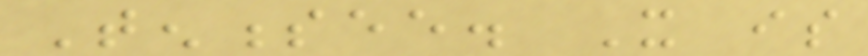Tennessee. It is
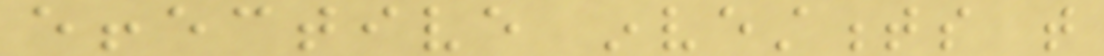effective investments that
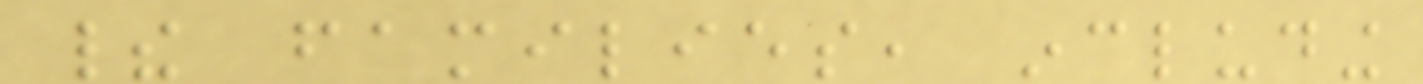their families, including
